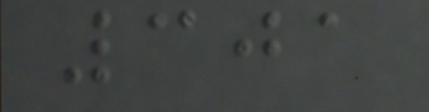301
